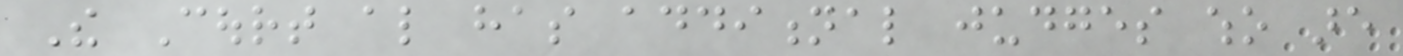The Court also has additional judges who are
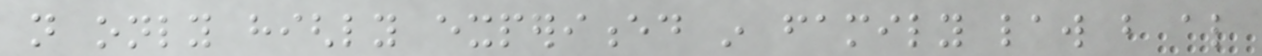not only highly experienced in family law but also
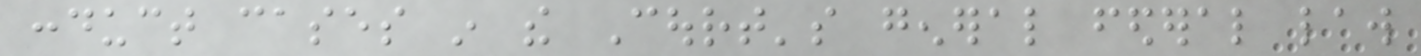conduct cases in the Court's general federal law
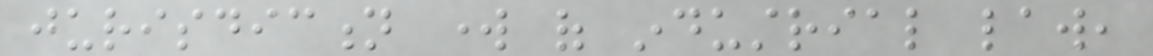jurisdiction work of industrial law,
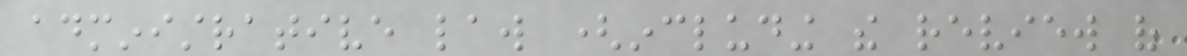administrative law (including the review of
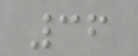36
